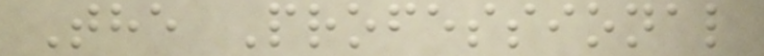The Professional
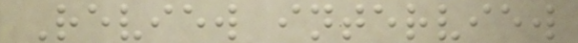Review interview
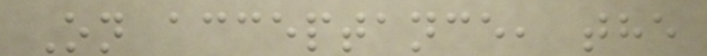On acceptance, the
